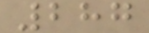287
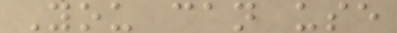You can use
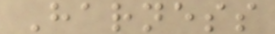Harness
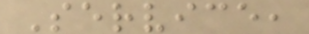Service,
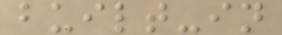built-in
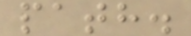path.
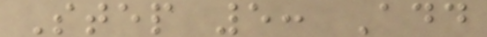Step 5: Add
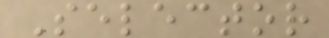Selector
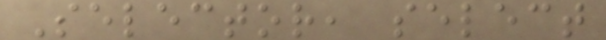Selector, select
